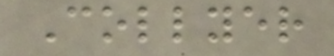Collyer
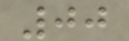00
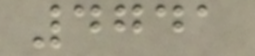4741
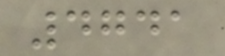4741
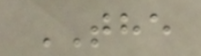THE
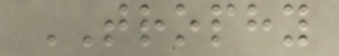TROPHY
